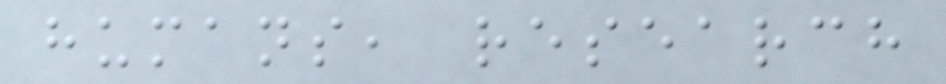humans, research
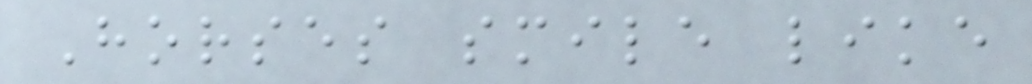Horses smile like
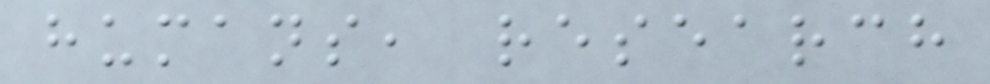humans, research
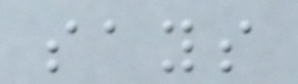says
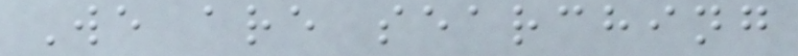We are searching
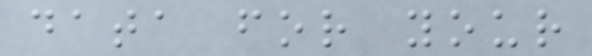data for your
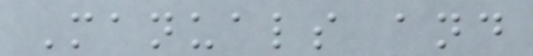Manuals and
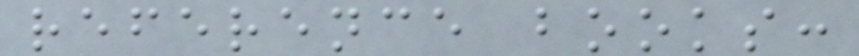reference books:
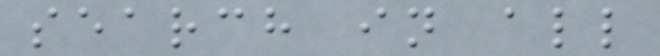search in all
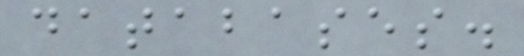databases.
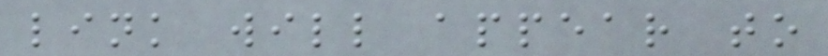link will appear to
